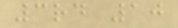3rd 10
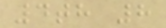4th 8
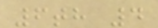6th 4
